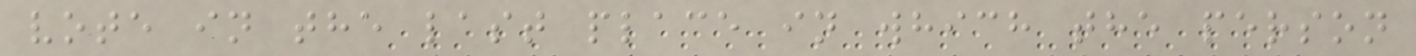vote in the last place in which the person
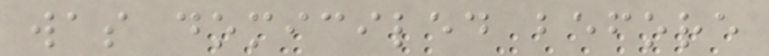was domiciled before
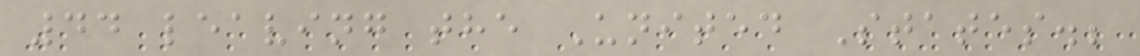44 leaving the United States.;
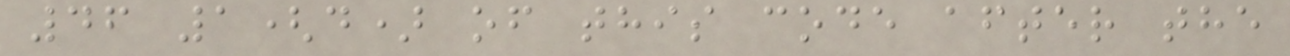46 1(d) of this code after the
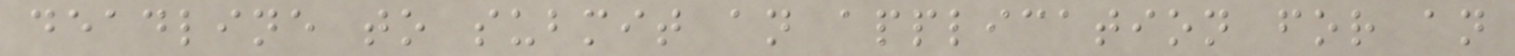deadline to submit an application for an
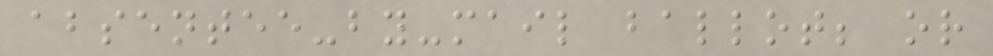absentee-by-mail ballot; or
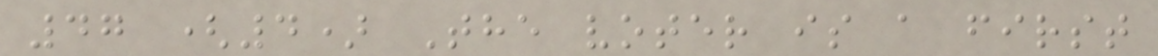47 (4) The voter is a first
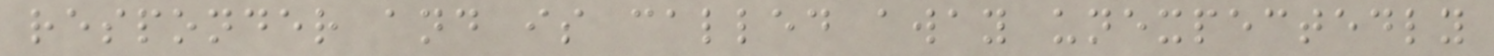responder and is called away unexpectedly
